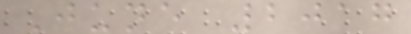June 2017
